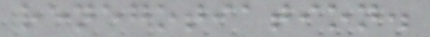renegotiation.
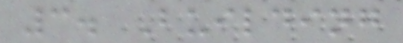3. Building
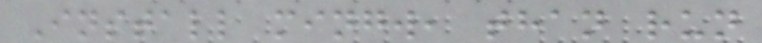Install mingw, than run
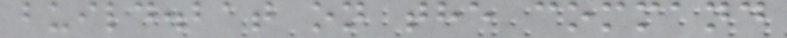build.bat on the command
